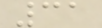31
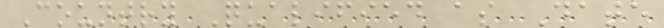Country Qualified as Date
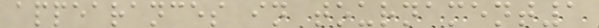appearances in tournament1
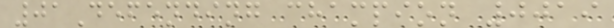01Defending champion 0019
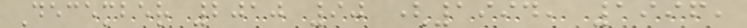December 2010 90 (1994, 1996,
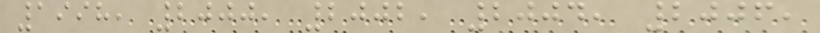1998, 2000, 2002, 2004, 2006,
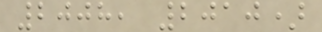2008, 2010)
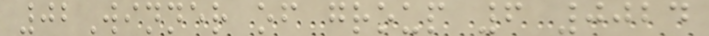02Winner of group 6 0024
